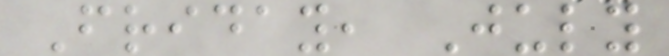Friday, July
